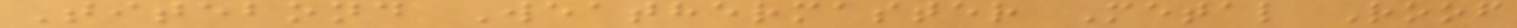Titebond Weathermaster Metal Roof
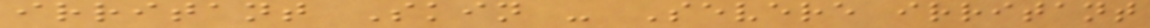irritant Skin - Severe irritant
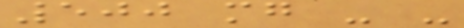500 mg - -
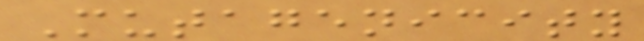Mutagenicity
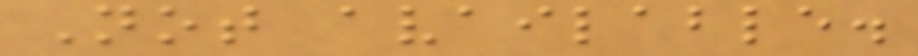Not available.
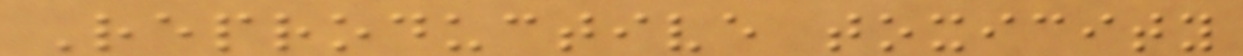Reproductive toxicity
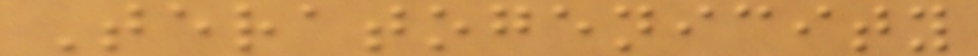Teratogenicity
